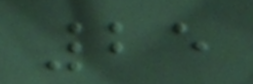25
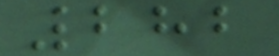282
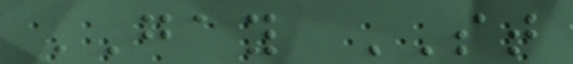GAY ST
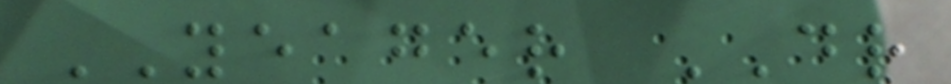YEAGER DR
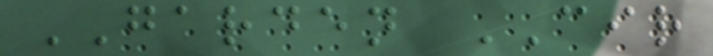GARDEN CIR
